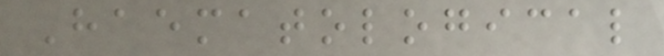Haematological
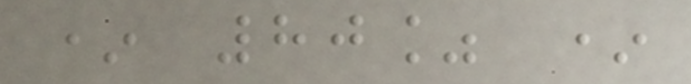* 80% *
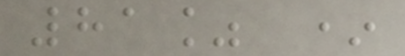81% *
